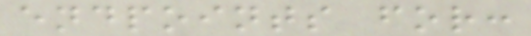endpoints for:
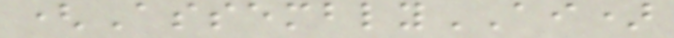(AssemblyAI)
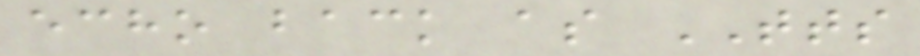echo back as TTS
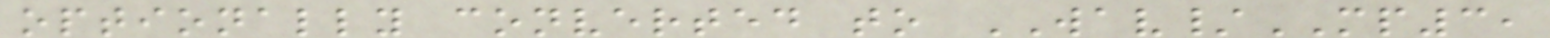optionally converted to WAV/MP3,
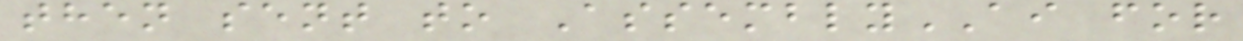then sent to AssemblyAI for
